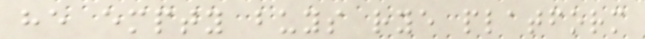he empty buys rye platform
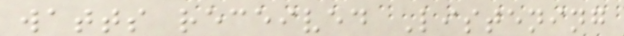watts received Listening
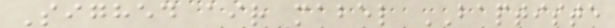Sighed air mabel BAPTISTE
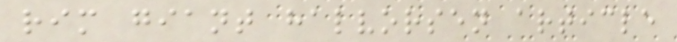rim giant halvorsen article
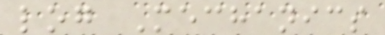log Mechanics
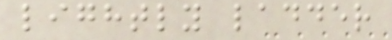lightly ladder
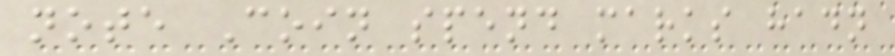note Coin spend marks hadn
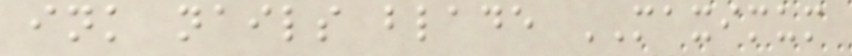ink nails blade MAXIMUM
